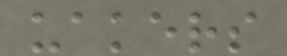uakers
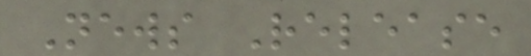News Release
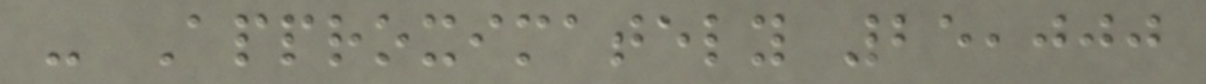- Approximately 25,000
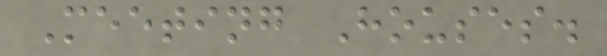Meeting Houses.
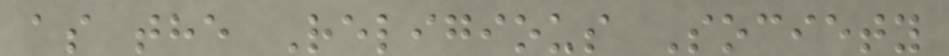as the Religious Society
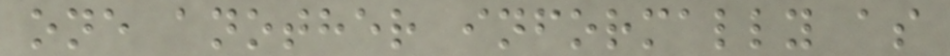one another informally as
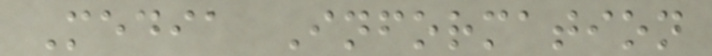Media Information
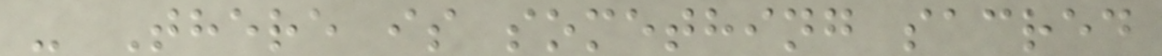- There is something sacred
